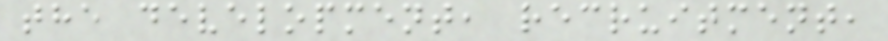the development, recruitment,
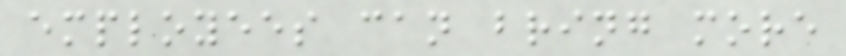employees can bring more
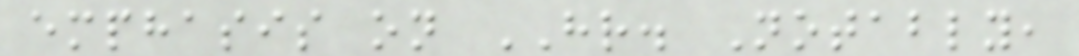emphasis on HR. Notably,
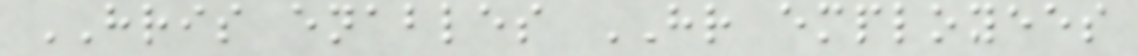HRIS enables HR employees
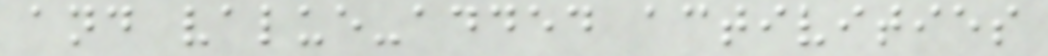and value-added activities
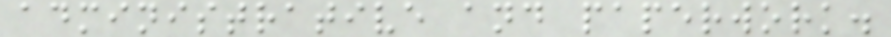administrative and paperwork.
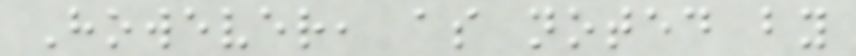However, as noted by
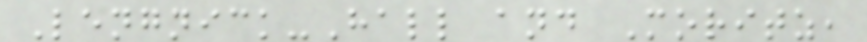Lengnick-Hall and Moritz,
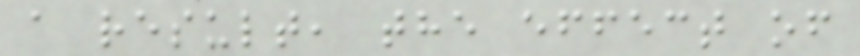a result, the effect of
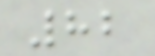82
